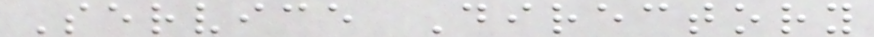Service Directory
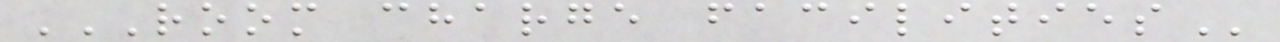ROOM CHARGE FACILITIES
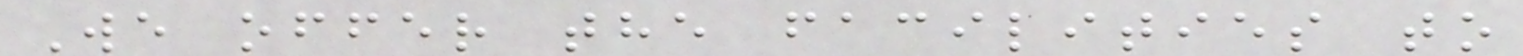We offer the facilities to
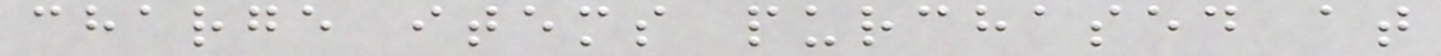charge items purchased at
